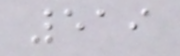519
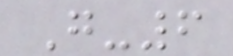G-6
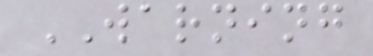WARNING
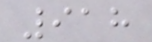918
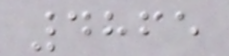4865
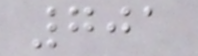701
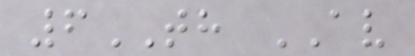6TH AV
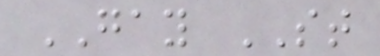GAY ST
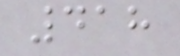418
